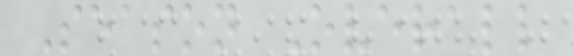Season Overall
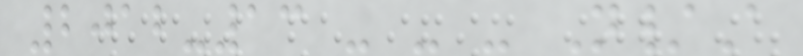2012-13 - - - N/A
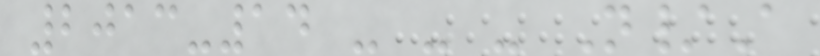2013-14 - - - N/A
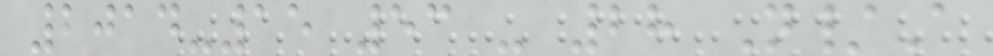2014-15 53 - 28 N/A
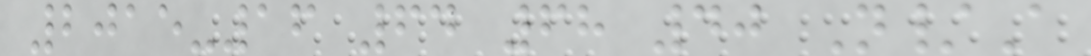2015-16 64 68 40 N/A
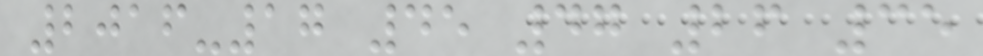2016-17 45 47 26 35
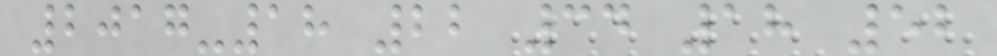2017-18 22 34 18 52
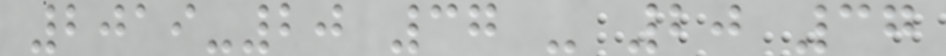2019-20 37 - 20 37
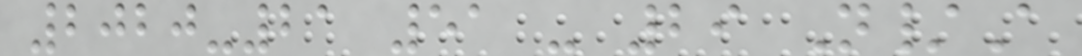2020-21 51 - 29 N/A
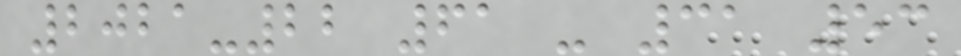2021-22 61 - 31 53
